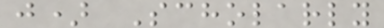j) Scholarly
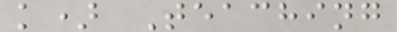k) Teaching
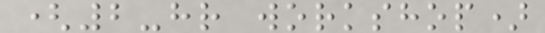(2-hr workshop)
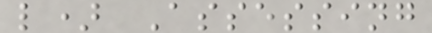l) Assessing
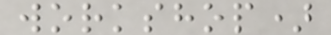workshop)
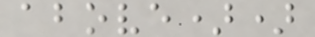above))
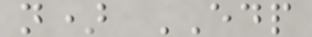n) EDP
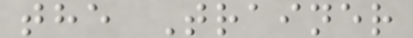the Trainer
